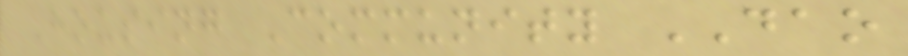Housing Community DAO
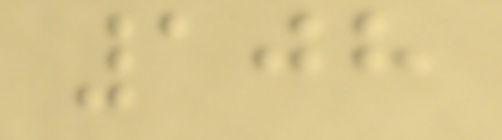108
